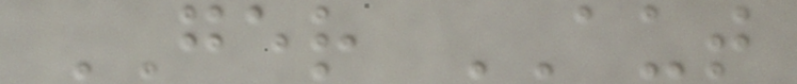GER AUT
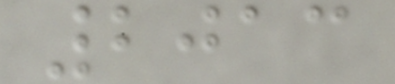2013
